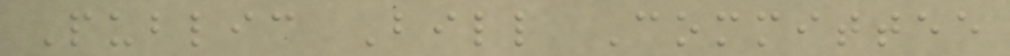Public Bill Committee
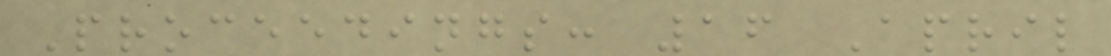Proceedings: 16 April
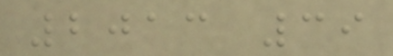2013 39
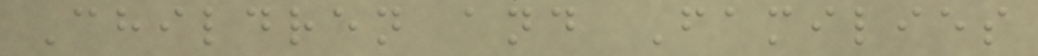Children and Families
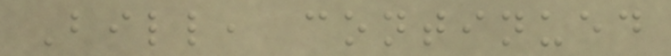Bill, continued
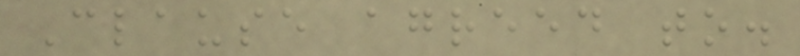Clause agreed to.
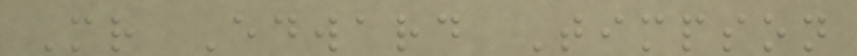Mr Edward Timpson
